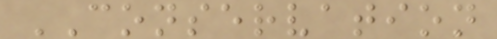CONSERVATION
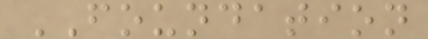FOUNDATION
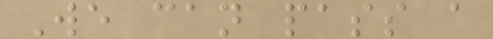We can pass a
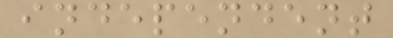independent
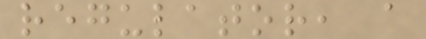regulator, a
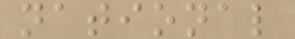national
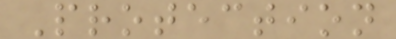Protection
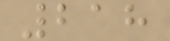218
